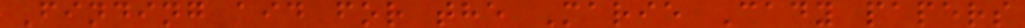Finding aid for the Marie Cady papers
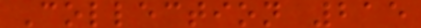Collection 215
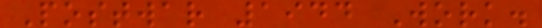Postwar 1944 Work.
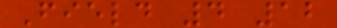Field 4 12
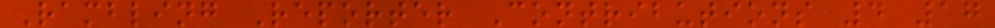Rambling Reporter Contributions 4 17
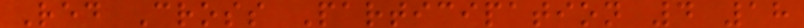Red Cross Participation 4 18
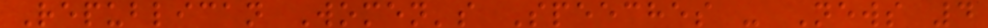Republican Women's Speeches - News 4
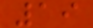19
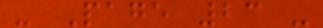- Page 23 -
